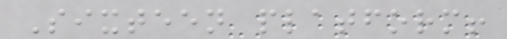Sixteen platform!
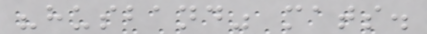"husband" mats.
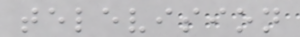television
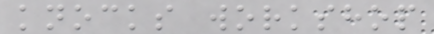knocks workshop
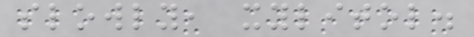slowly, xylitol.
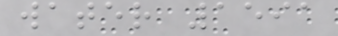water 1591
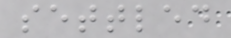settled
